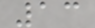13
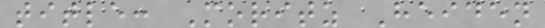title: Moritz Heiden
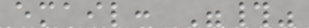email: "#"
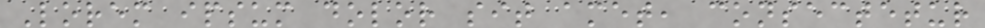Lorem ipsum dolor sit amet, consectetur
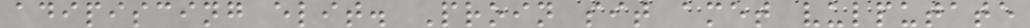adipiscing elit. Proin sit amet vulputate
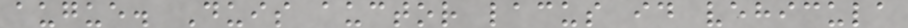augue. Duis auctor lacus id vehicula
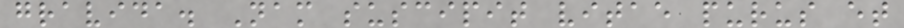gravida. Nam suscipit vitae purus et
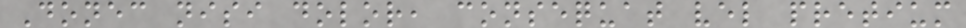Donec nisi dolor, consequat vel pretium
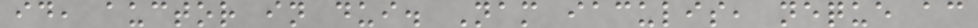id, auctor in dui. Nam iaculis, neque ac
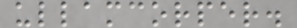ullamcorper.
